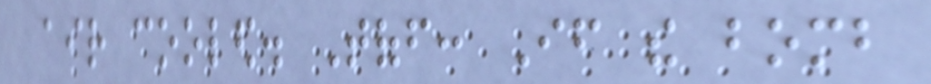air cooled. Toff: If the bomb
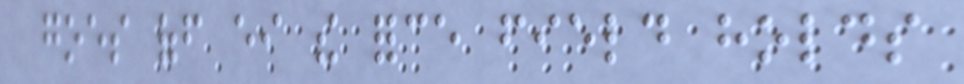goes off either the force field holds
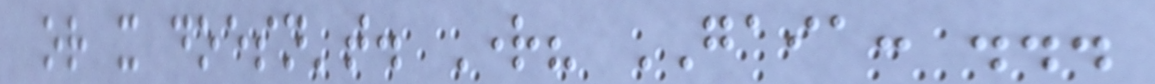or it doesn't. Right? GAIA: ...
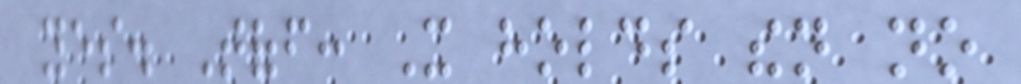yes. Toff: It holds then no
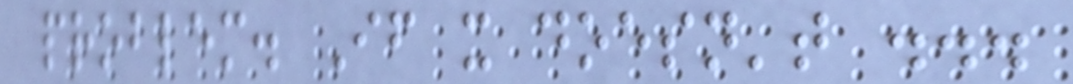problem. If it doesn't ...
